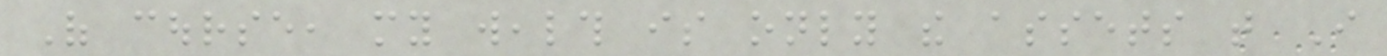Of course, my wealth is only the assets that I
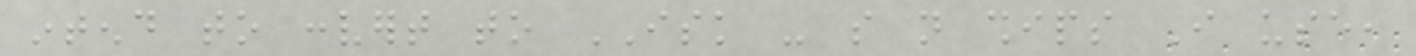intend to convert to ISK - so not ships I use,
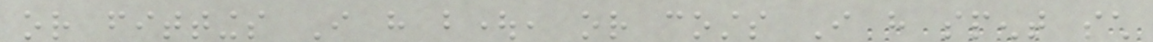or fittings I have bought, or costs I have spent such
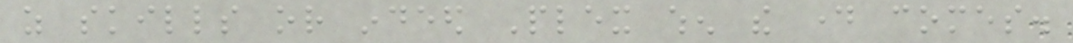as skills or indeed Plex when the day comes.
